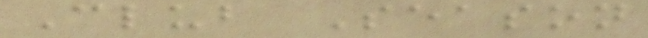Club Season
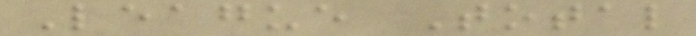League Total
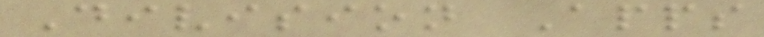Division Apps
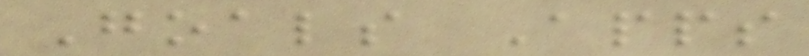Goals Apps
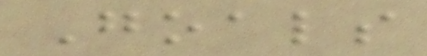Goals
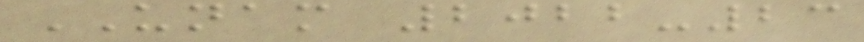UNAM 2022-23
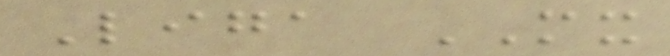Liga MX
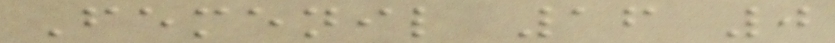Femenil 16 0
